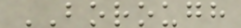BOROUGH
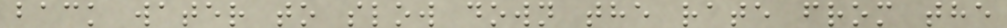back water to slow down the rate from the
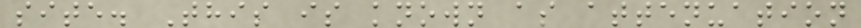site. This is known as attenuation
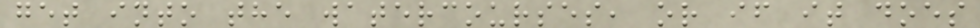get into the watercourses, or if it does
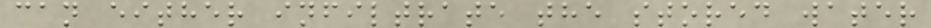can either infiltrate the stored water
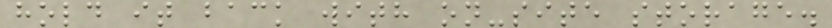hold it back with on-site storage.
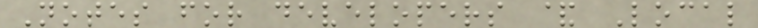Notes for developers & Local
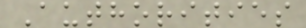Authorities
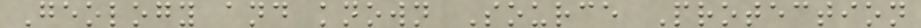Geology and known Source Protection
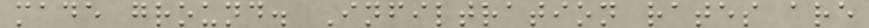made ground. Infiltration rates are
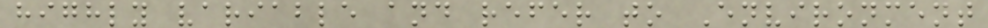highly variable and refer to Environment
